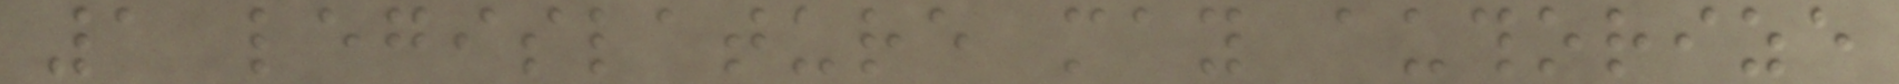1 legislature may authorize
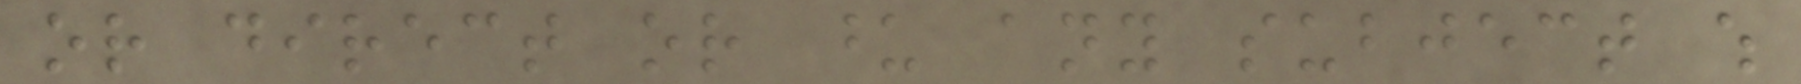or direct or upon any subject which
